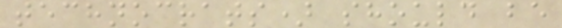technocrats) should be
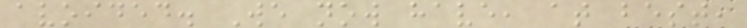avoided. We now have, at best,
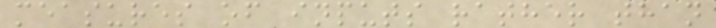measures of inputs rather than
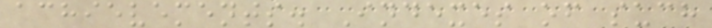achievements. Indexes of such
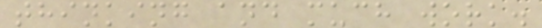thinking and much work.
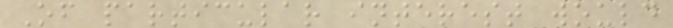Of particular interest would
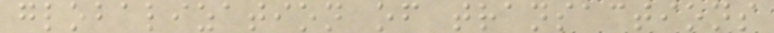globalization of transactions
